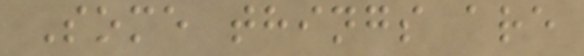Some things are
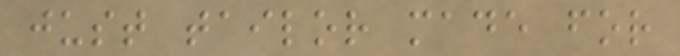just tailor made for
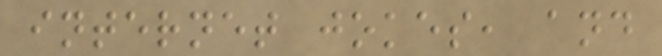internet jokes, and
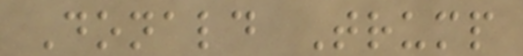Donald Trump
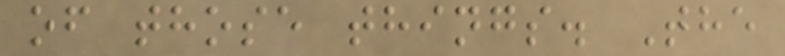of those things. The
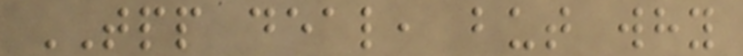TPP deal, but why
